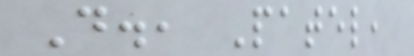D., Patel,
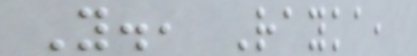Y., Rayka,
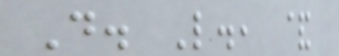D. L., &
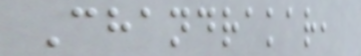Chandrakar,
